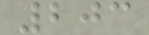203
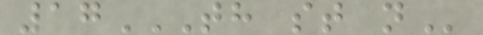17TH ST N
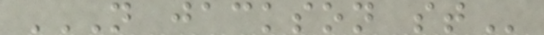N JACKSON ST
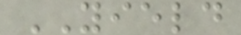YIELD
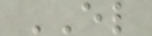EL
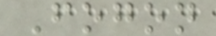Fogon
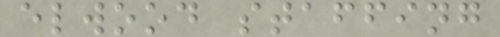elwood staffing
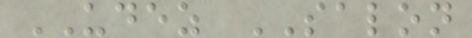UDEZ SALON
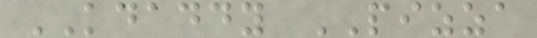KDADDY PIZZA
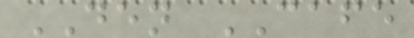DEN CAFE
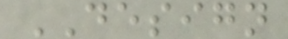DESIGN
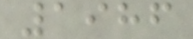1986
